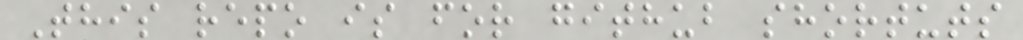This repo is for github shortuts
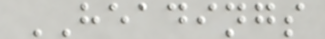HEADINGS
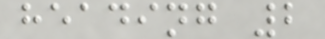heading 2
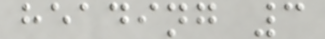heading 3
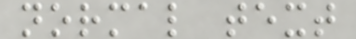normal text
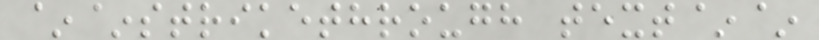~~strikethrough text~~
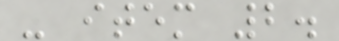- item 2.
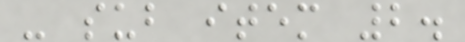- sub item 2.
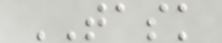TASK
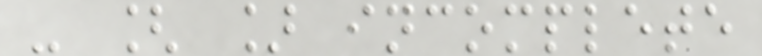- [ ] incomplete
